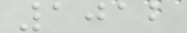1012
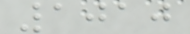1010
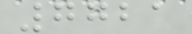7721
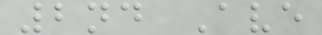2nd Ave
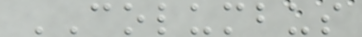COLUMBUS
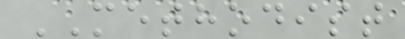METHODIST
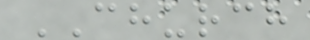CHURCH
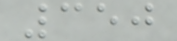350
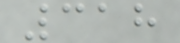318
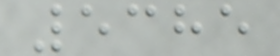5385
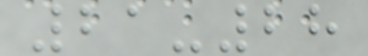21-28
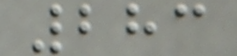283
